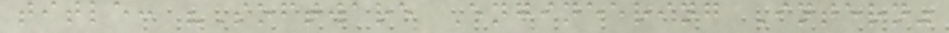title: "Software Engineering Intern"
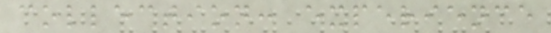collection: experience
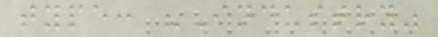type: "Industry"
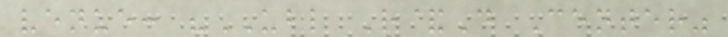venue: "UBL R&D Center"
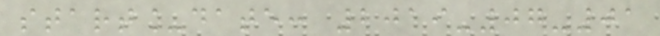start_date: 2019-07-01
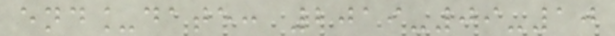end_date: 2019-09-10
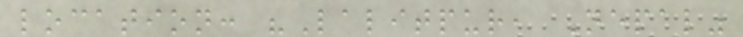location: "Lalitpur, Nepal"
